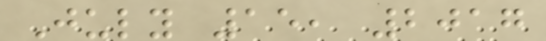July 15, 2017
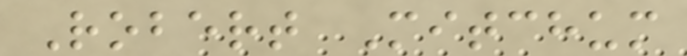Robert Mitchum
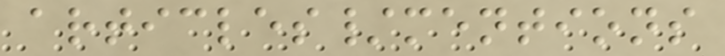articles/mentions
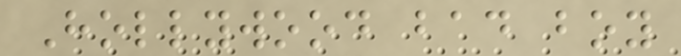Hollywood bad boy
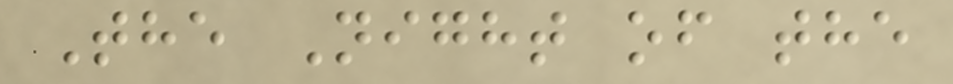The Night of the
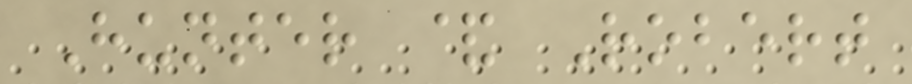Hunter & Robert
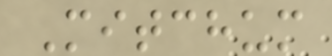Mitchum
